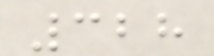328
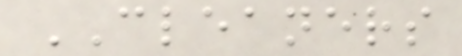CLEANERS
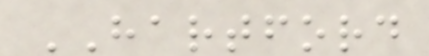HARTFORD
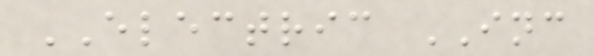ELECTRIC INC
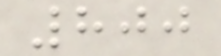800
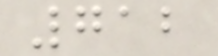712
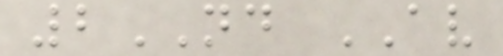2ND AV
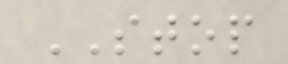STOP
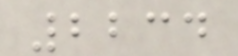2234
